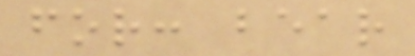for: bear
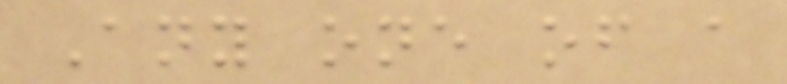Any one of a
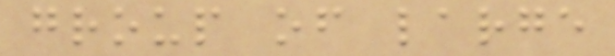group of large
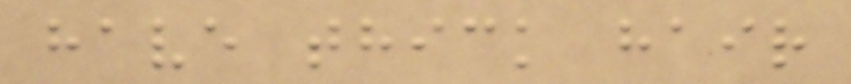have thick hair
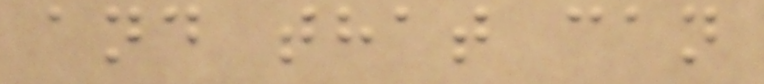and that can
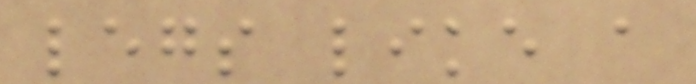legs like a
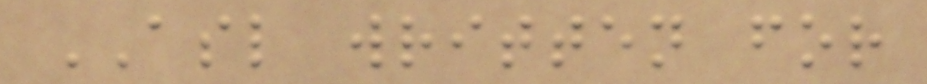ASL written for
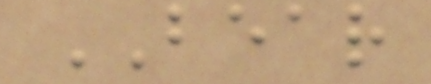BEAR
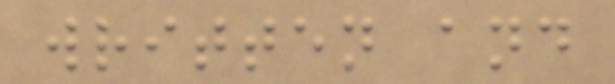written and
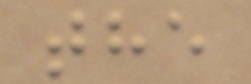the
